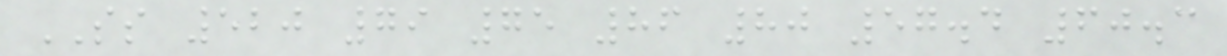SS 520 79 75 86 80 57.4 60.3
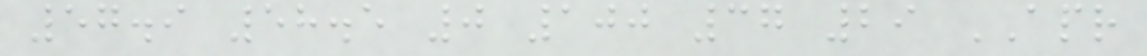57.9 58.5 0 100 37 29 APR
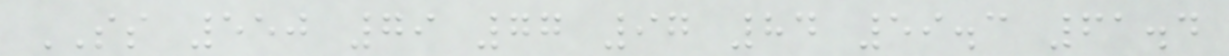SS 550 79 77 97 84 59.3 61.4
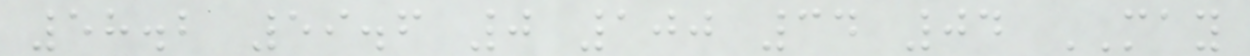58.2 59.6 0 100 34 04 MAY
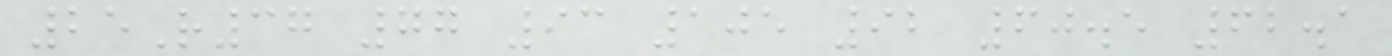25R37 77 93 105 92 60.5 62.1
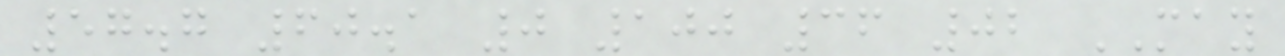57.7 60.1 0 100 36 02 MAY
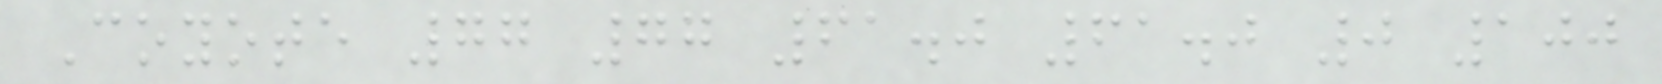Coyote 77 77 61.0 61.0 0 100
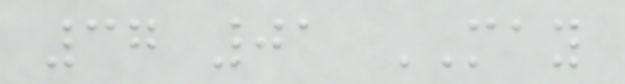37 01 MAY
